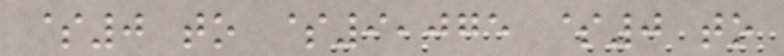$0 to $9,075 $0 to
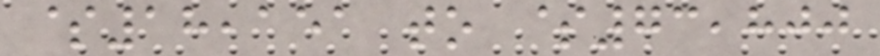$18,151 to $73,800
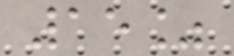15%
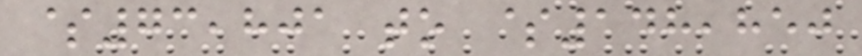$73,801 to $148,850
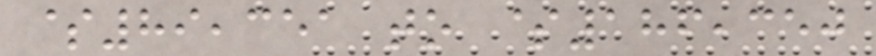$89,351 to $186,350
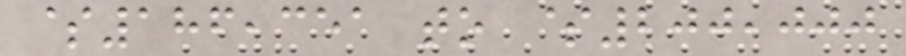$186,351 to $200,000
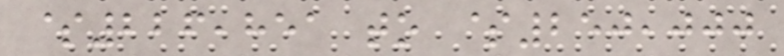$226,851 to $250,000
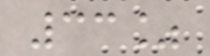33%
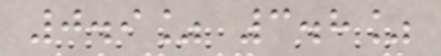0.9% 3.8%
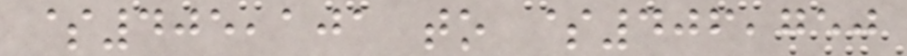$405,101 to $406,750
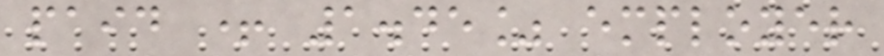paid + 1.45% employer
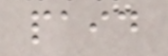paid
